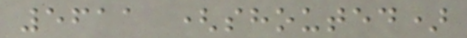5611 (shouted)
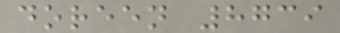doreen 8739
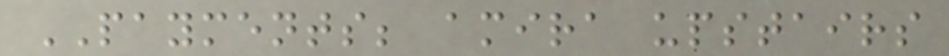PAYMENTS; amira upstairs
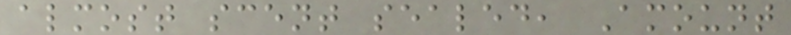almost scent sealed, Amount
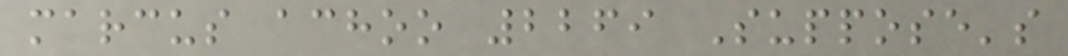marcus achoo 2269 Suppose's
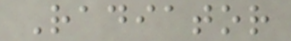Radiator
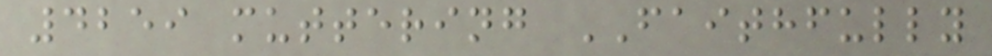4259 muttering FAITHFULLY
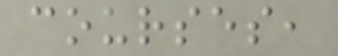courses,
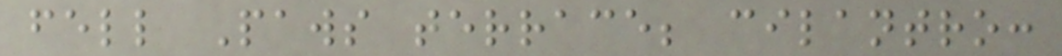fell Paws terrace; cilantro:
